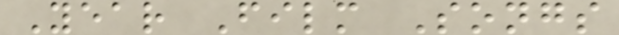Year Film Songs
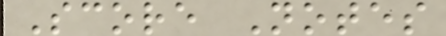Score Notes
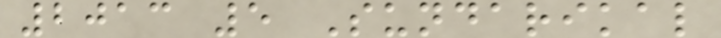2013 5 Sundarikal
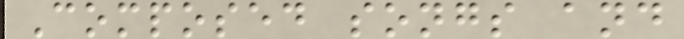Composed songs and
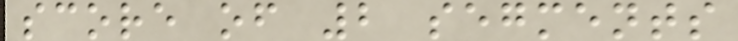score of 2 segments
